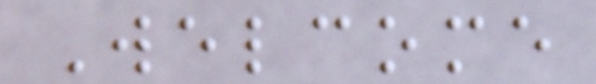Welcome
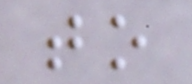to
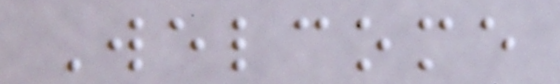Welcome
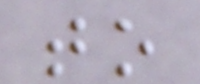to
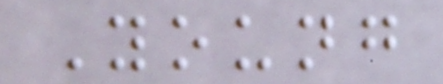Young
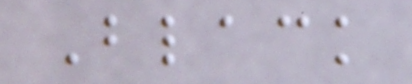Black
